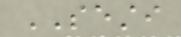SESTI
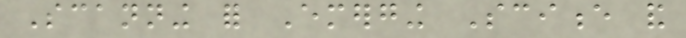Scanning for Emerging Science and
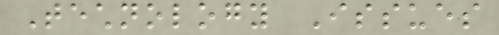Technology Issues
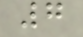7
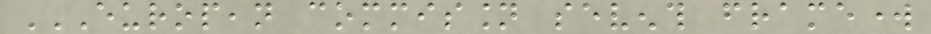EUROPEAN COMMISSION SEVENTH FRAMEWORK
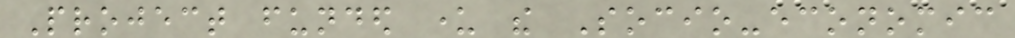Project funded under the Socio-economic
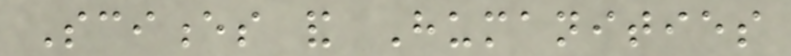Sciences and Humanities
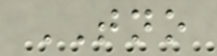TNO
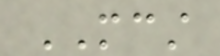MCST
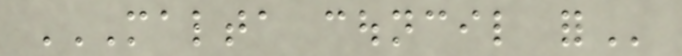MALTA COUNCIL FOR
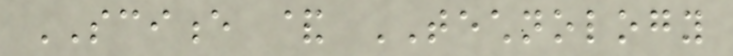SCIENCE & TECHNOLOGY
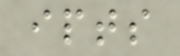ipts
